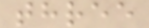three
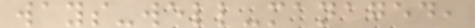ways-well-managed,
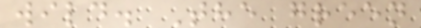wild. The green
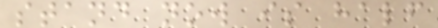stand now is half
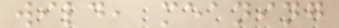wild, meaning
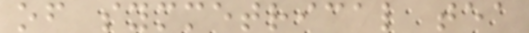of symmetrical tea
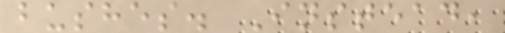bushes. Instead,
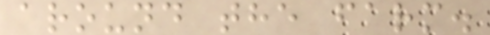around the farm.
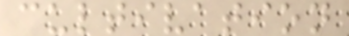cultivation
